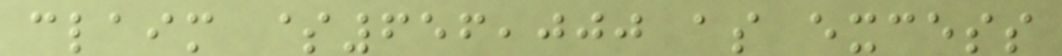claim $656,000 as excess
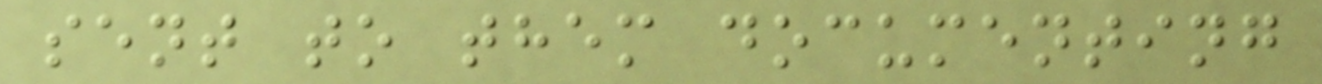sent to them documenting
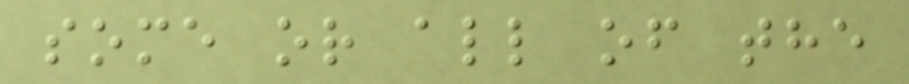some or all of the
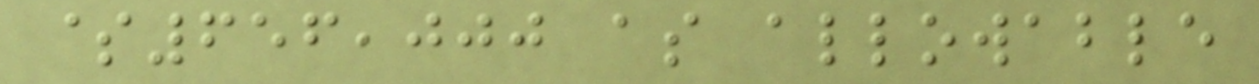$656,000 as allowable
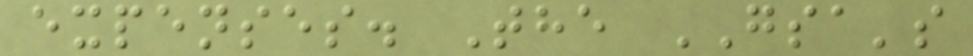expenses. The GSA's
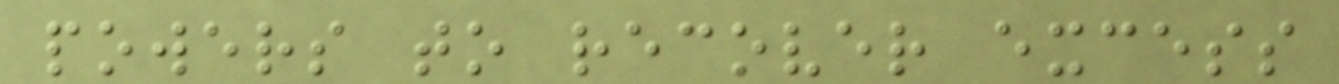powers to recover excess
